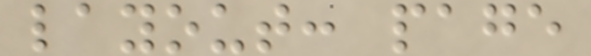layout: page
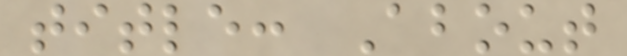title: About
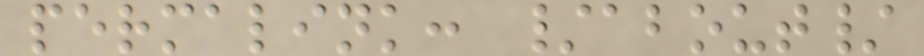permalink: /about/
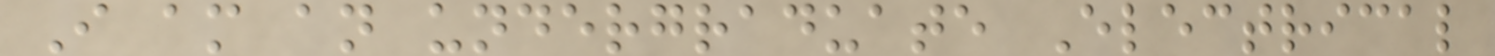I am an undergraduate Electrical
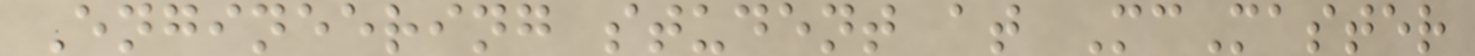Engineering student at McMaster
